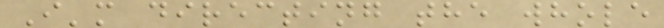I'm directing the whole
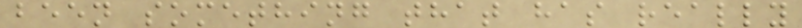been something that has really
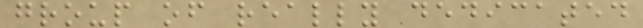group of really dedicated
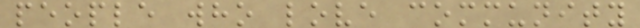people who love community
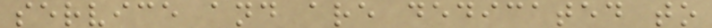service and are dedicated to
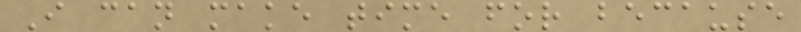I can make time for because
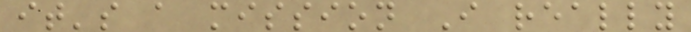it's a mission I really
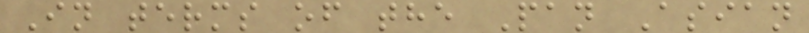In terms of the Pan Asian
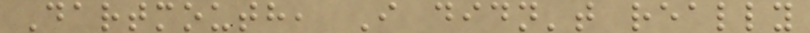Dartmouth, I didn't really
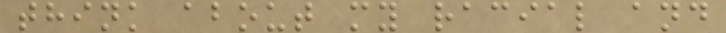think about my racial and
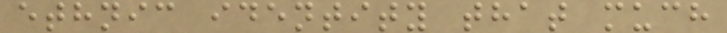ethnic identity that much
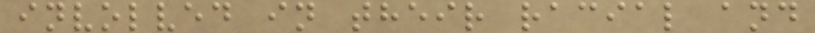involved in their racial and
